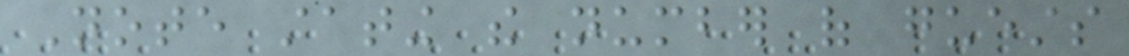Note stating the number of guests
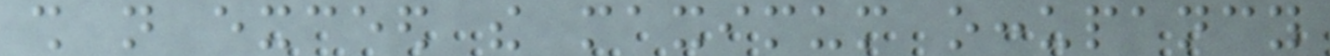shall not exceed the maximum occupancy
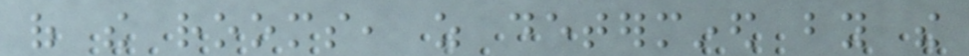of the rooms, as determined by the
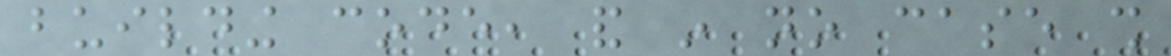building code, and in no case shall
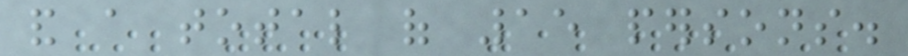and a total of 15 persons.
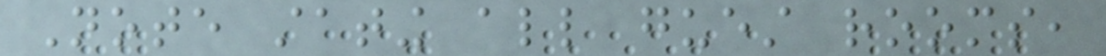Note stating all guest rooms,
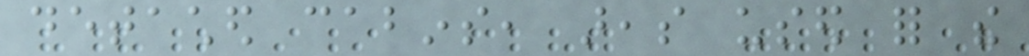detached cabins, areas used for the
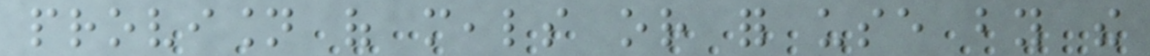provision of meals or for use by the
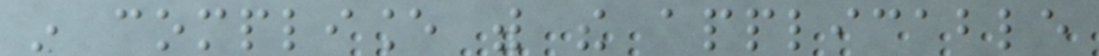in compliance with the applicable
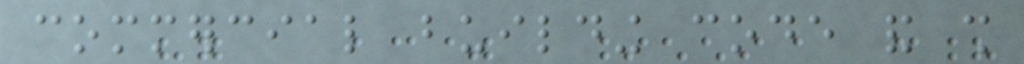commercial building code and shall
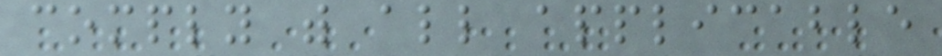comply with all applicable
